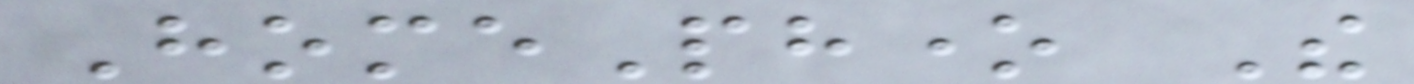HomePhone The
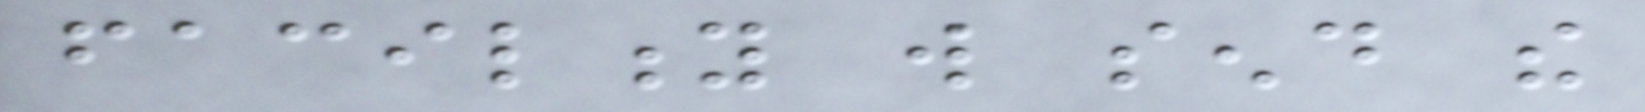facility will send the
